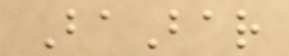BaBar
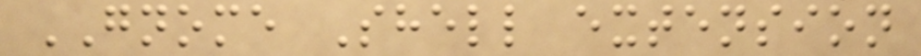GNOME Shell extension
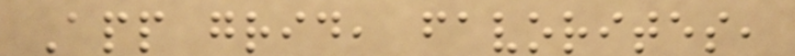App grid, favorites,
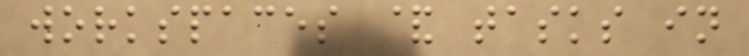workspaces & tasks in
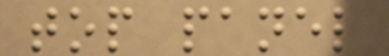top panel
